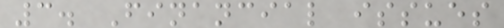3. Financial issues
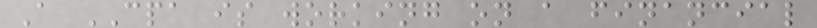A CPA is working on a financial
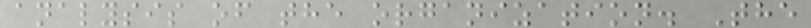analysis of the organization. The
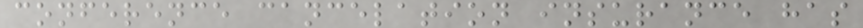conference cancelation insurance has
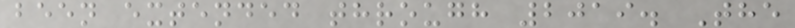been extended through 2019. The
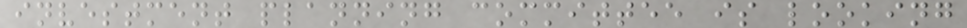investment planning committee is looking
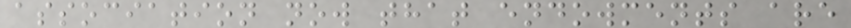association now that endowments are
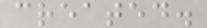created.
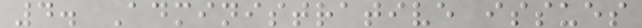4. Administrative issues
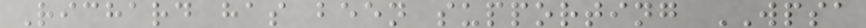Richard has been supporting WPSA
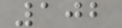102
